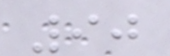90
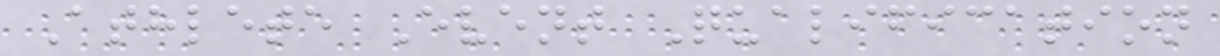Athlete Event Qualification
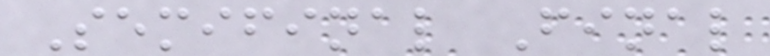Semifinal Final
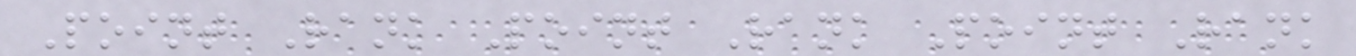Point Rank Point Rank Point Rank
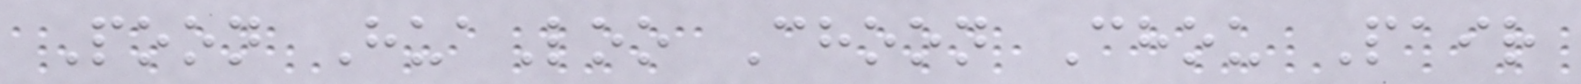Poon HuaLoo Choon Chou Pair
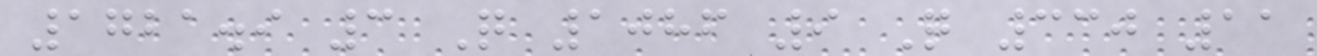1721.9 3 Q 1086 9 Q 330 11
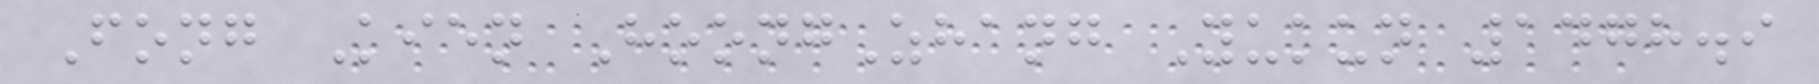Fong Kien HoongZhang Yukun 1478.9
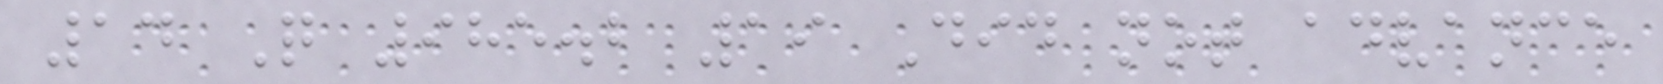14 Q 985.2 19 Did not advance
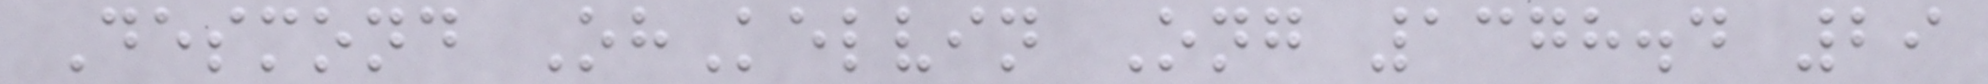Desmond OhKelvin Ong 1378.4 29
